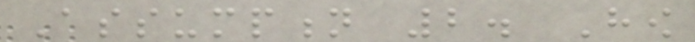Assumption 2. How
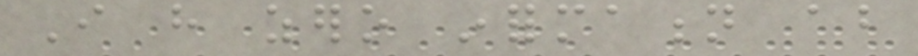I have zero information about
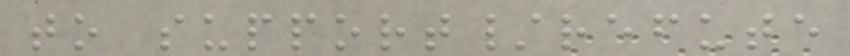to support/refute
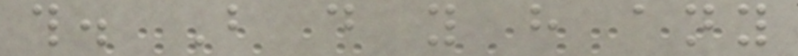this. But do you have any
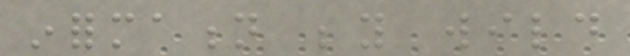information beyond wild
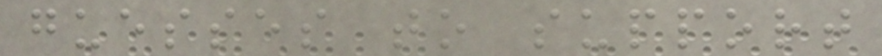guesses to support
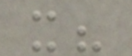it?
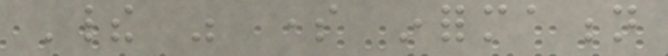Their was some information
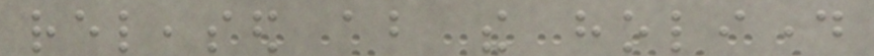released about the holiday
